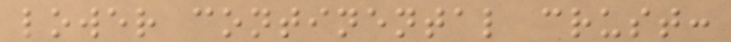lower continental crust:
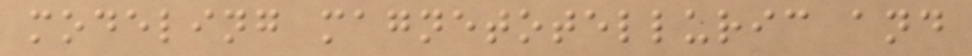modeling magnetotelluric and
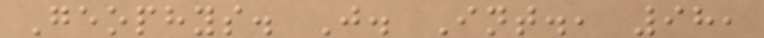Geophys. J. Int., 98,
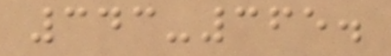343-365.
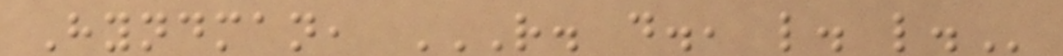Hyndman, R. D., L. L.
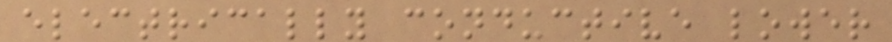electrically conductive lower
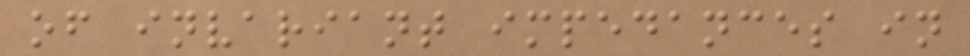of invariant impedances in
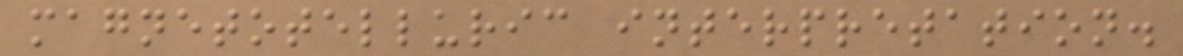magnetotelluric interpretation.
